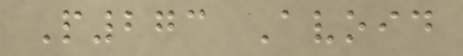P273 Avoid
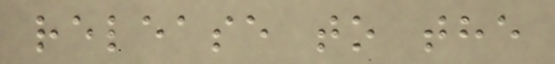release to the
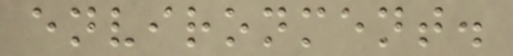environment.
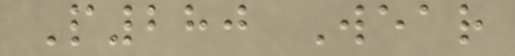P280 Wear
